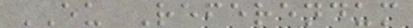EU Referendum
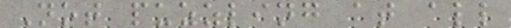Not puzzling at all
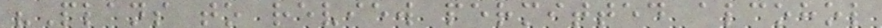"Plans to review permitted alcohol
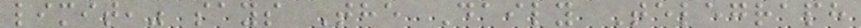limit," says The Daily Telegraph
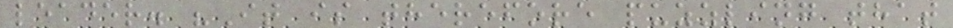leader. "It is therefore puzzling that
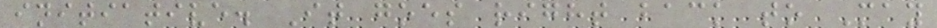initiative. It goes right back to May
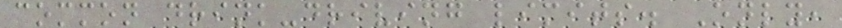common drink-driving limits. Only,
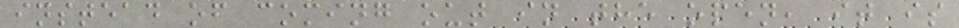instead of coming out in the open, it is
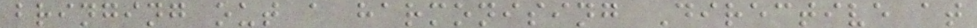bringing out a harmonising Directive at
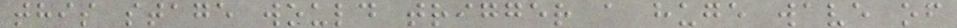this stage would trigger a huge wave of
